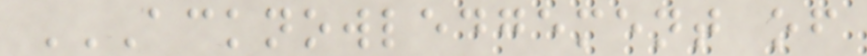ACKNOWLEDGEMENT OF
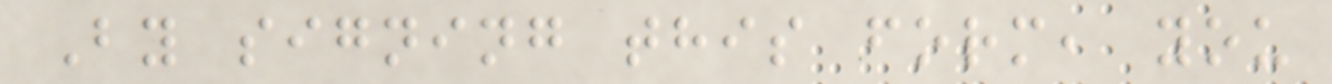By signing this form, you
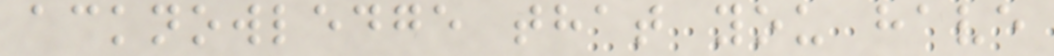acknowledge that you have
